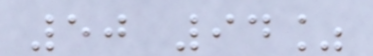50 94%
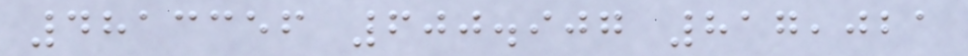4813356 600.907 817,021
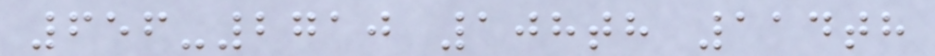656-2710 108th 114th
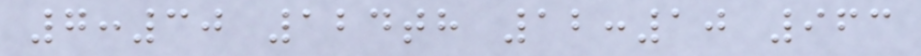7:30 124th 12:10 963
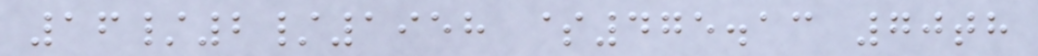16/2/1958 $475.13 70th
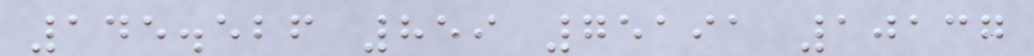145.526 859 75191 10137
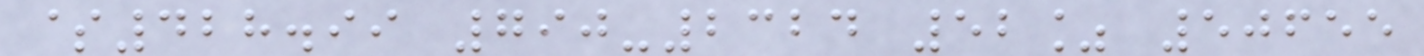$428.99 790-2324 52% 50655
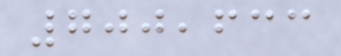700,633
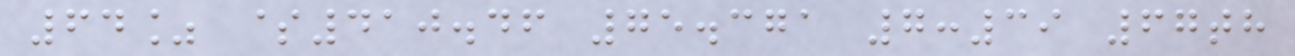64% $410.46 75.371 7:39 67th
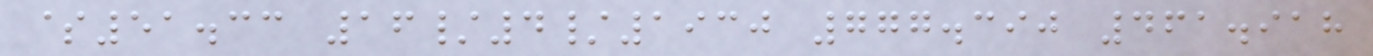$51.33 16/4/1930 777.390 461.918
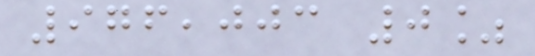976,003 0%
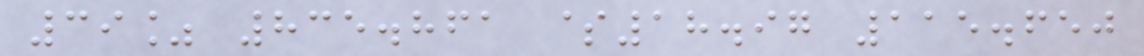39% 835.861 $18.97 115.650
